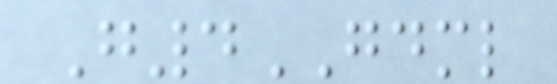G4GDML
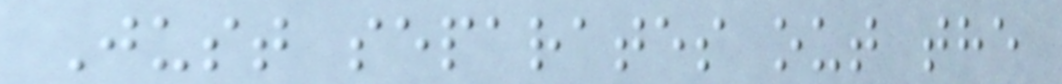Just separates out the
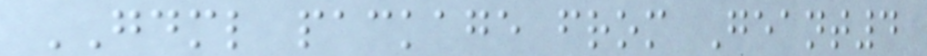GDML package from Geant4
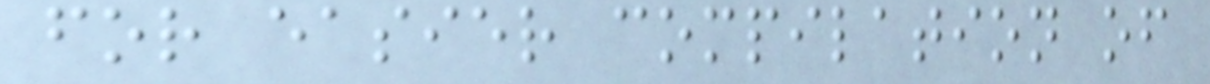for easier compilation of
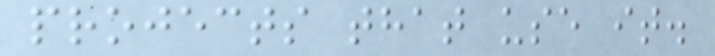projects that use it.
